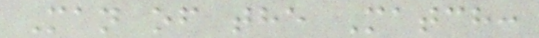Man of the Match:
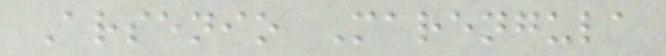Arsenio Marengula
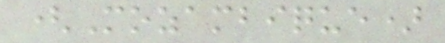(Mozambique)
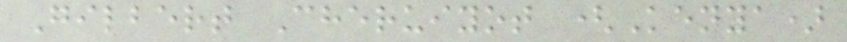Gilbert Cheruiyot (Kenya)
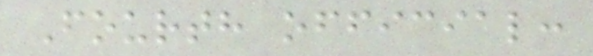Fourth official:
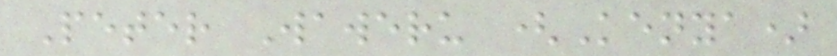Peter Waweru (Kenya)
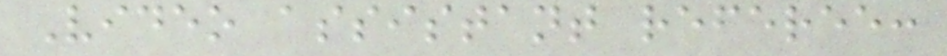Video assistant referee:
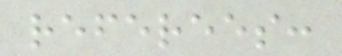referees:
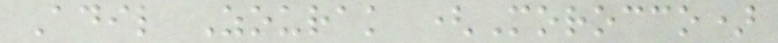Adil Zourak (Morocco)
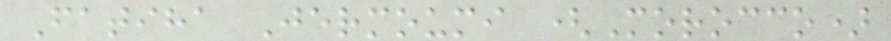Fatiha Jermoumi (Morocco)
